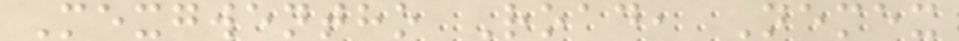Mexgwentho Road, Nemex
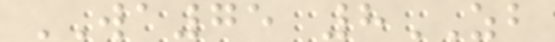WA75 8ZB
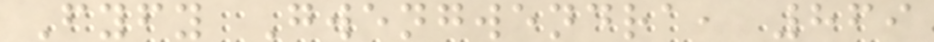Fyfy Gwengwendra, 869
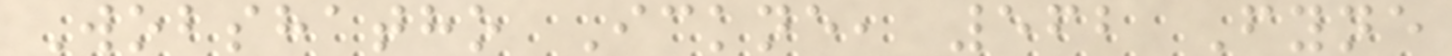Wobshatho Ickne, 562 Fyne
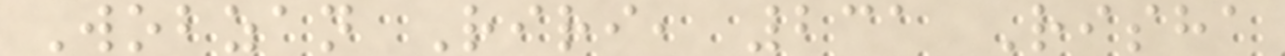Wobzan Riri, 231 Risha
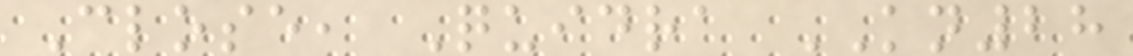Close, Quidra KN28
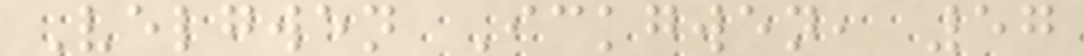Velgwen Ickgwen, 57
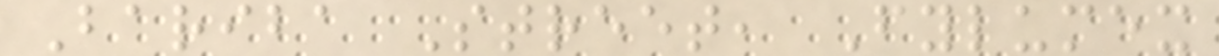Bariba Street, Fylumex
